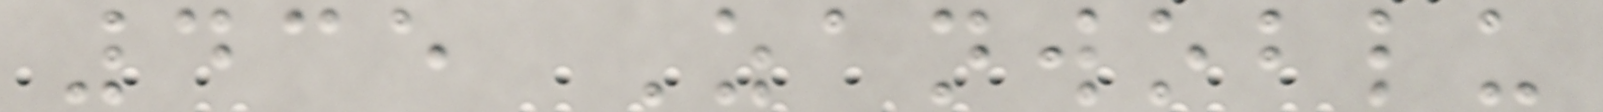435 Zanwoblu
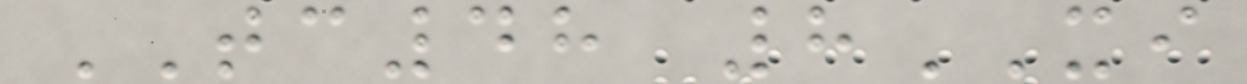TC48 8XI
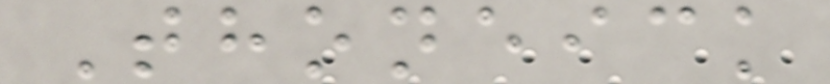Thoneick
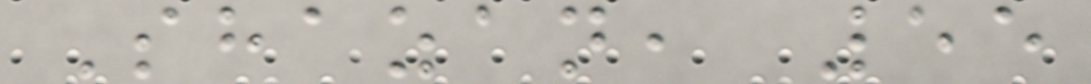Shazan, 55
